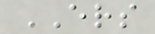ERS
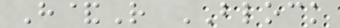H&R BLOCK
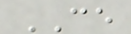CE
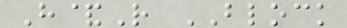H&R BLOCK
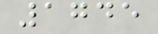1745
